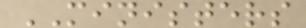MINISTERS
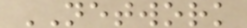NETWORK
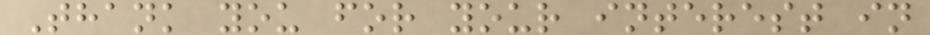Thank you for your interest in
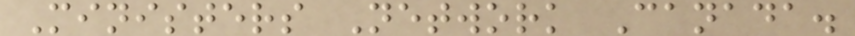Ministers Network Canada.
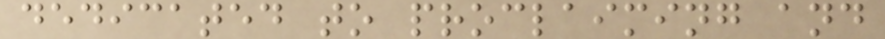dedicated to proclaiming and
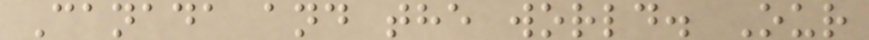Canada and the world. Our
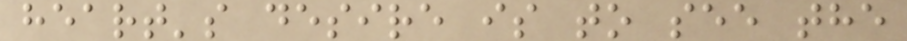heart's desire is to see the
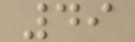49
